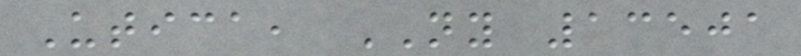Utica, NY 13501
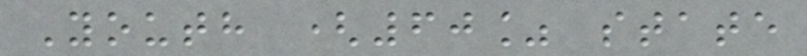Youth (60% state
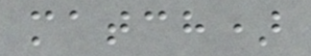match)
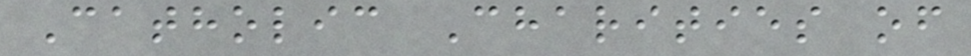Catholic Charities of
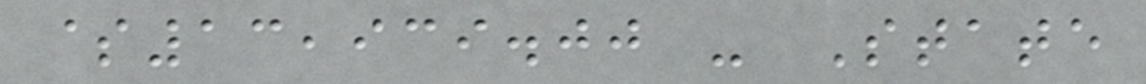$13,939.00 - State
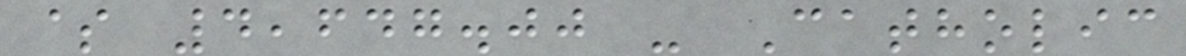$ 4,647.00 - Catholic
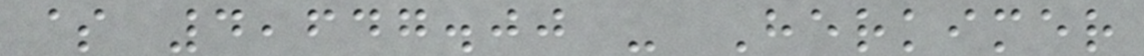$ 4,647.00 - Herkimer
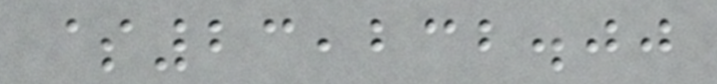$23,232.00
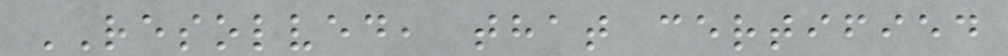RESOLVED, that certified
